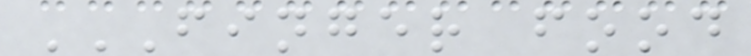FINGER FOOD
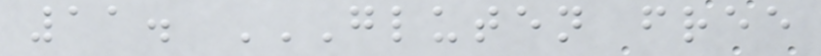11. GLUTEN FREE
